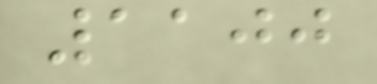1100
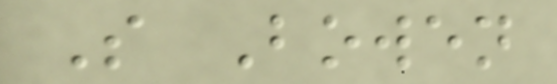S Bowen
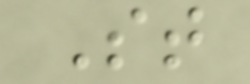St
